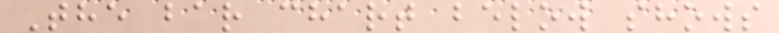The bar chart below shows
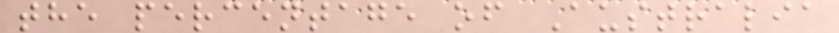the percentage of Australia
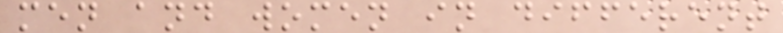men and women in different
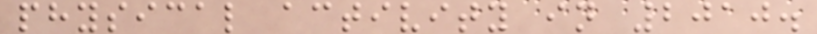physical activity in 2010.
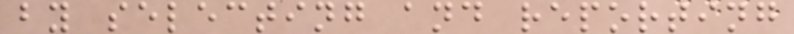by selecting and reporting
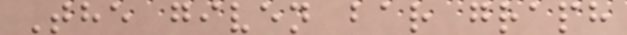The given bar graph
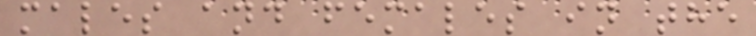males and females in the
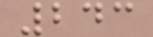243
